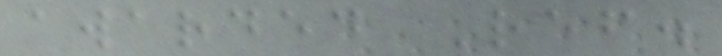awarded Ref.
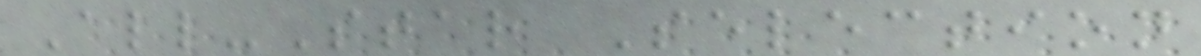All-Star Selection
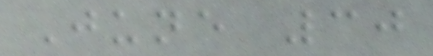June 30
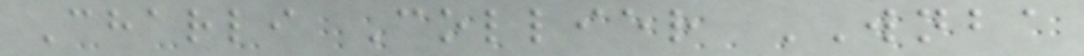Charli Collier WNBA
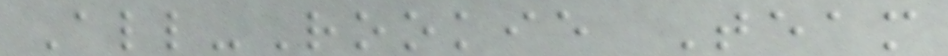All-Rookie Team
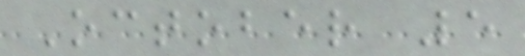October 5
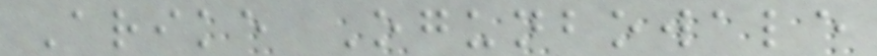Arike Ogunbowale
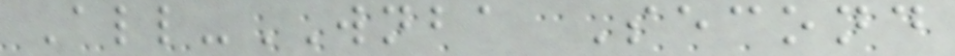All-WNBA Second
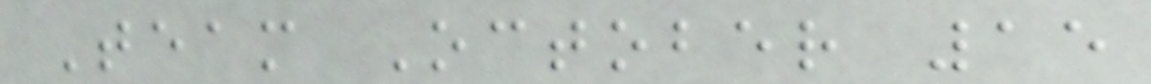Team October 15
